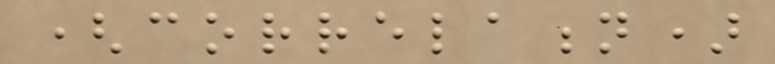(correlation)
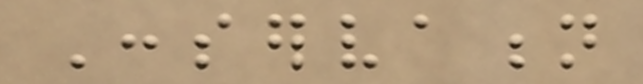Conservation
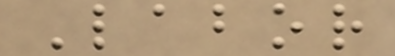Labor
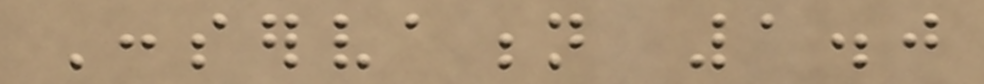Conservation 1.0
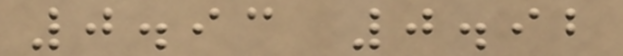0.93 0.92
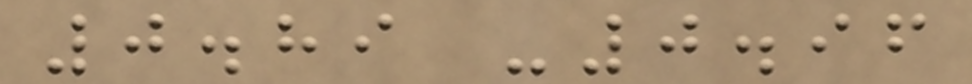0.89 -0.96
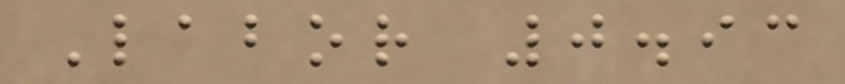Labor 0.93
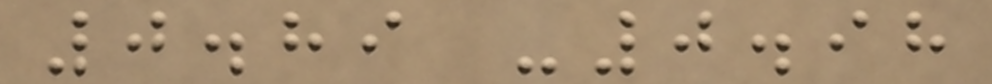0.89 -0.98
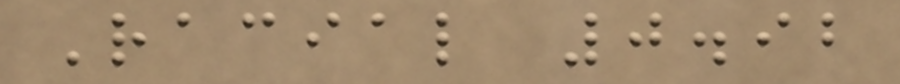Racial 0.92
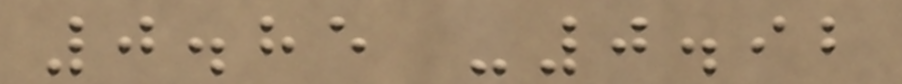0.85 -0.92
